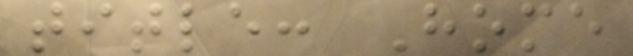title: Home
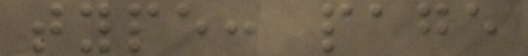type: page
